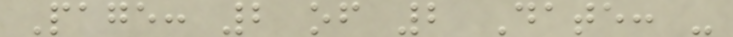Page: 2 of 2 Date: -
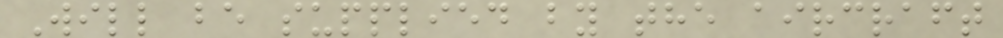Will be supplied by the aircraft
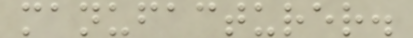manufacturer.
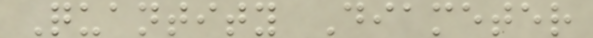Quantity Diameter
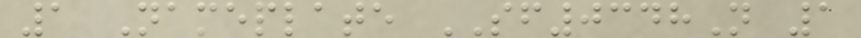1 Nameplate SF0348N 1
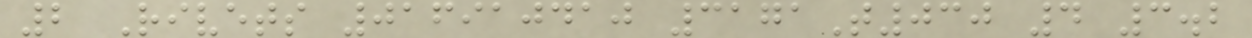2 Rivets 016910410 3171T030 4 3.2
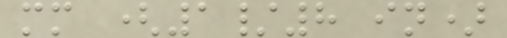mm (1/8 in)
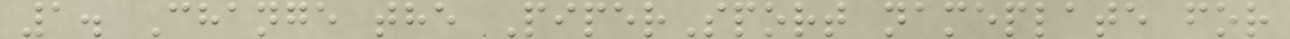1. Change the PiperSport nameplate for
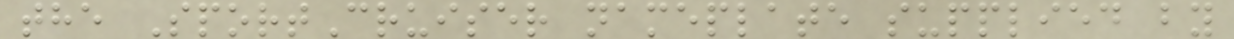the SportCruiser nameplate supplied by
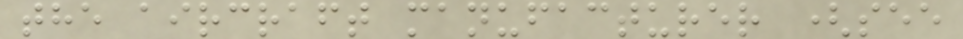the aircraft manufacturer (see
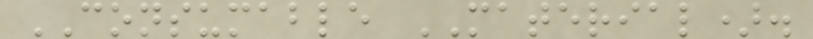CONSUMABLE MATERIAL).
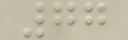77
